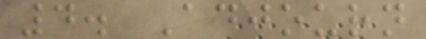4. Adjourn
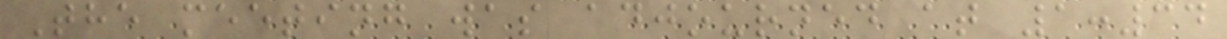The meeting was adjourned at 1:34
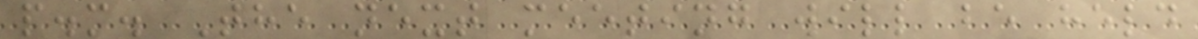p.m. The next meeting will be held
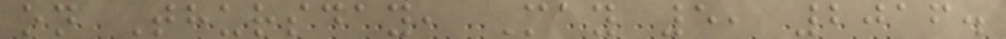on Thursday, May 5, 2016.
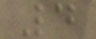4
